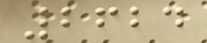2624
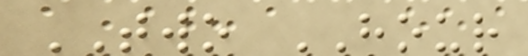TWO HOUR
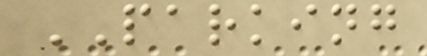PARKING
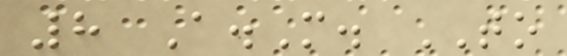8 A.M. TO
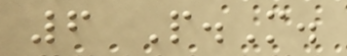6 P.M.
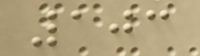103
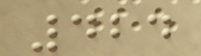424
